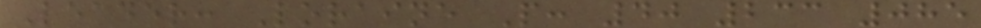Leader: Loraine P: 40 233 085
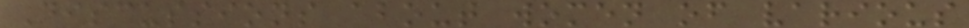Discussions about women of various
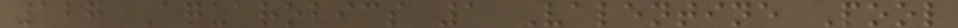127 Aquarobics 1 Valentine Pool
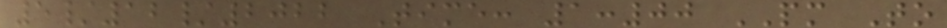5/12/2022 Time: 1:00 PM To
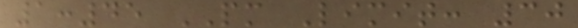1:45 PM Limit: 30
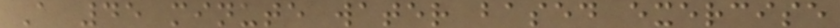A 45 minute water based exercise
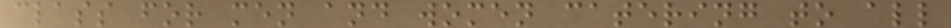class for men and women catering to all
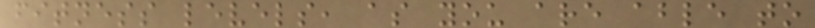fitness levels, as you are able to
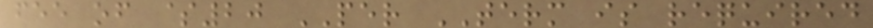fee of $20 PER TERM is required
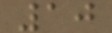10
